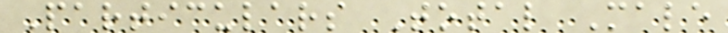Particulars Total Male
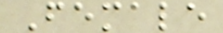Female
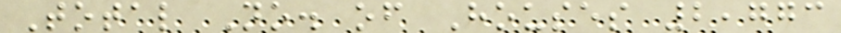Total No. of Houses 2,773
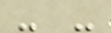- -
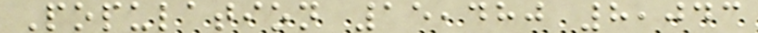Population 15,480 8,043
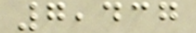7,437
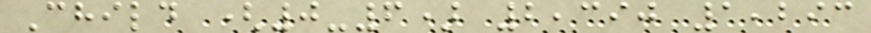Child (0-6) 2,390 1,293
